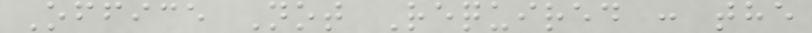Office Not Required : the
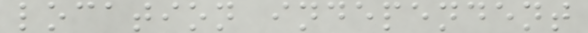location independent
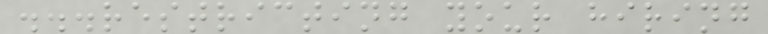...restricting your hiring
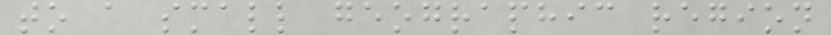to a small geographic region
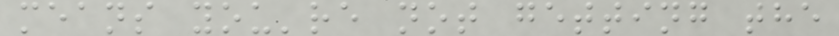means you're not getting the
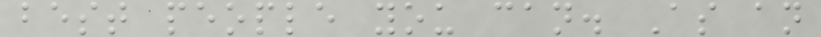best people you can. As an
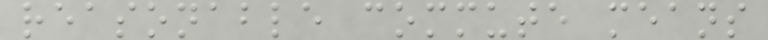reasonable commute means
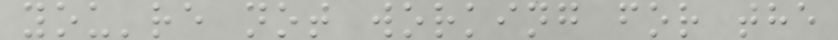you're not working for the
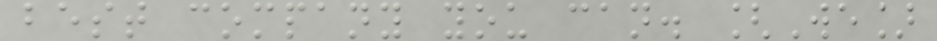best company you can. [We]
